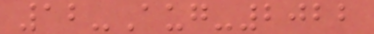12-Aug-2022
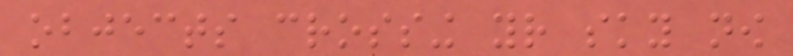objects crossing your sky now
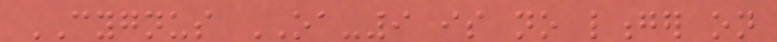CYGNUS OA-9 is no longer on
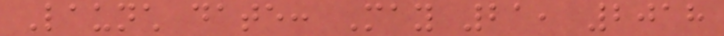Launch date: May 21, 2018
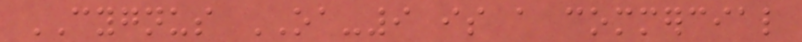CYGNUS OA-9 is a commercial
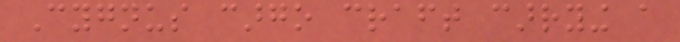Cygnus cargo craft carrying a
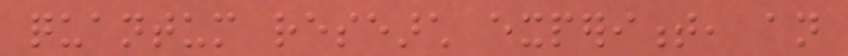quantum research experiment, an
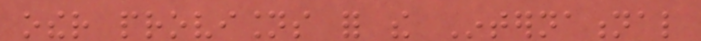other provisions for the International
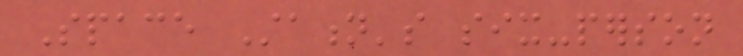Space Station's six-person
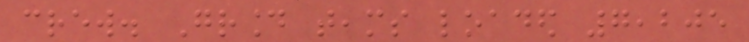crew. Ground teams loaded 7,205
